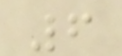6
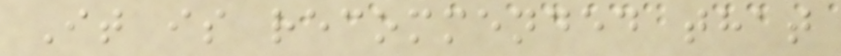It is recommended that
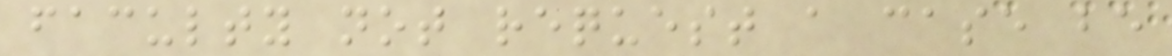faculty not request a case be
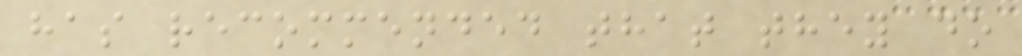has recommended that they do
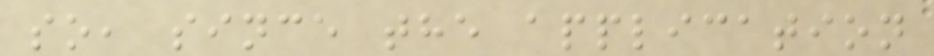so, since the application
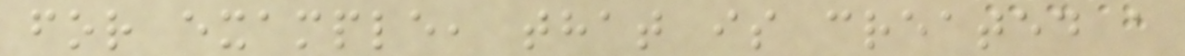for example, that is created a
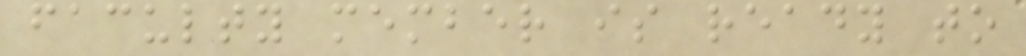faculty member is ready to
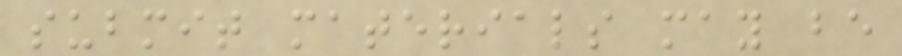submit materials may be
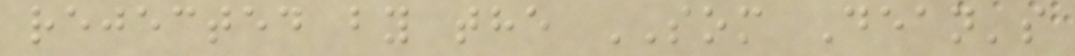rejected by the SOM Dean's
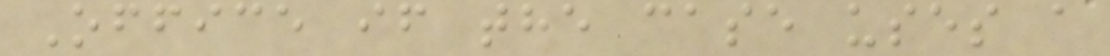Office if the case uses a
